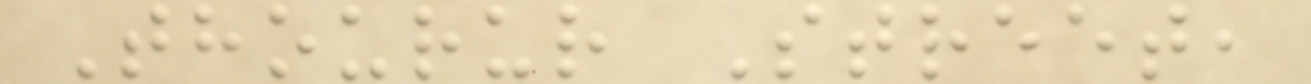Thourur Street,
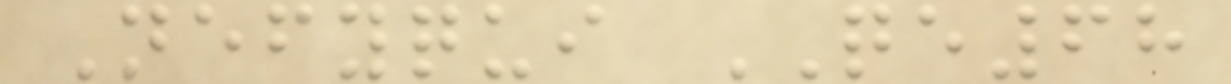Nefyqui QE68
